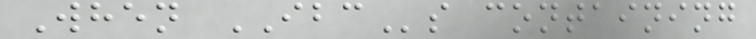When IBCs containing
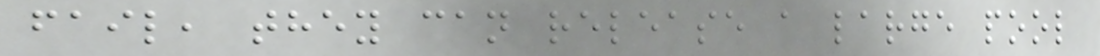fail, they can release a large pool
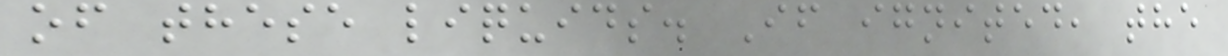of these liquids. If ignited, the
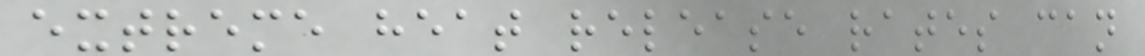extreme heat release rates can
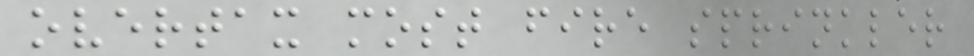overtax most fire sprinkler
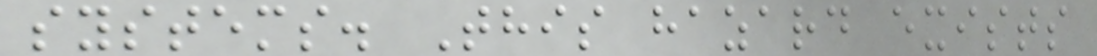systems. This hazard exists
